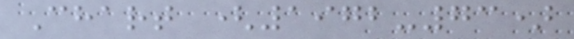Chart (1972-73)
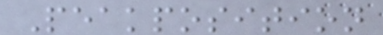Peakposition
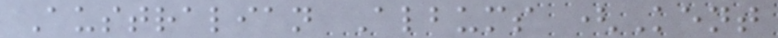Australian Albums (Kent
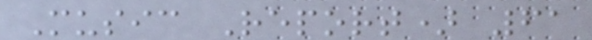Music Report) 61
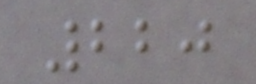220
